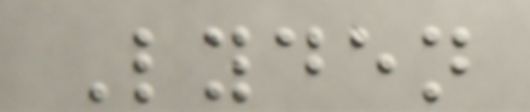Lyden
